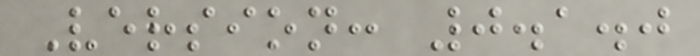Version: 0.1.0
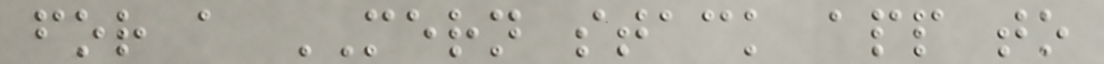for a MERN stack app to
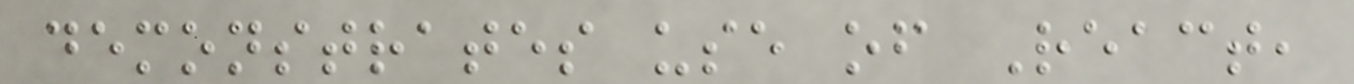demonstrates use of React,
